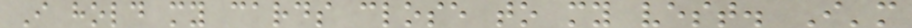I hold my cards close to my vest. I'm
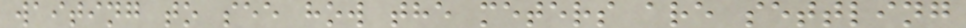waiting to see how the meters are settling
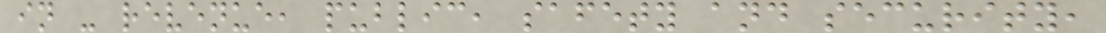in - revenue, public, safety and security,
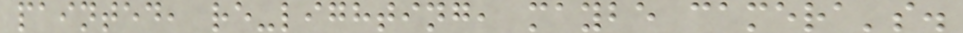painted, re-lighting, maybe camera's.
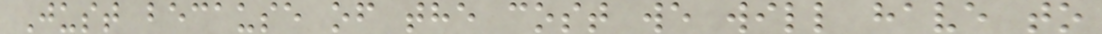Just because of the cost we will have to
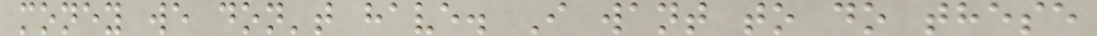money we don't have. I want to do these
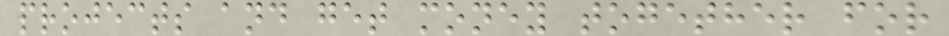projects and get money together for
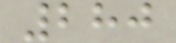280
